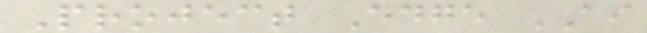Project Edge AI
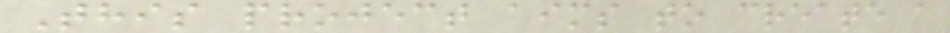This project aims to create a
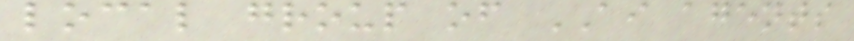local group of AI agents
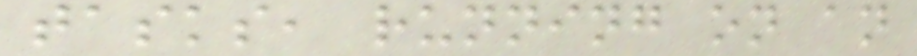tasks, running on an
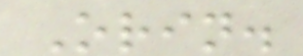Orin.
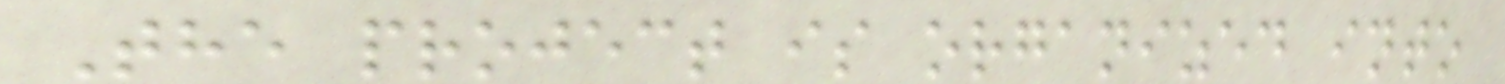The project is organized into
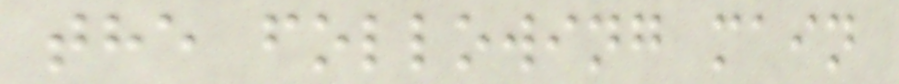the following main
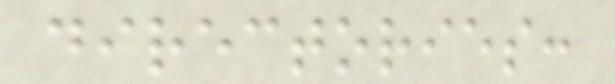directories:
